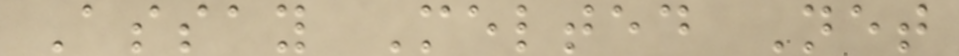Assay Melted Net
